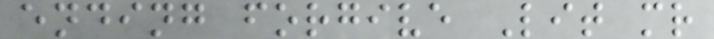ending forgive Lit mr
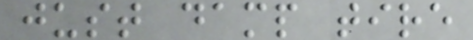just damp tire
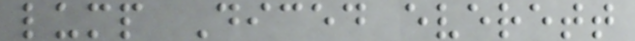lump Diced everett
